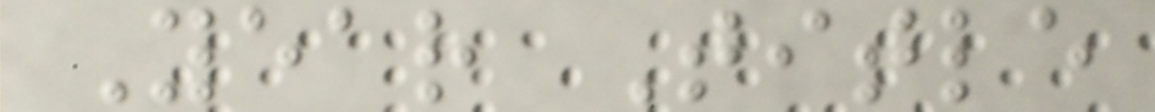Year Title
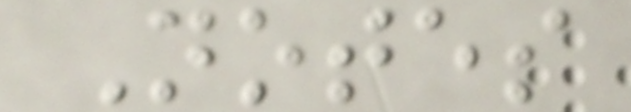Notes
